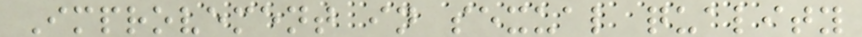Improvement in sexual quality
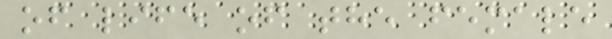of life of the female
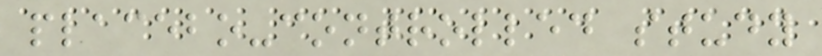placebo-controlled study
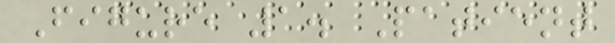Figure 1. Patient
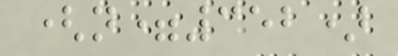(n=352)
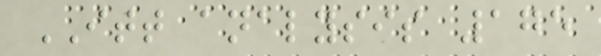ITT analysis 175
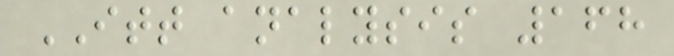ITT analysis 168
